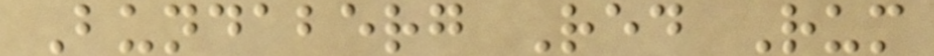Bundaberg Red Rum
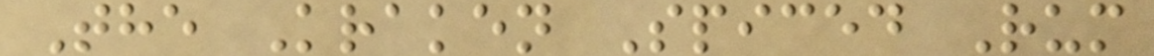The Kraken Spiced Rum
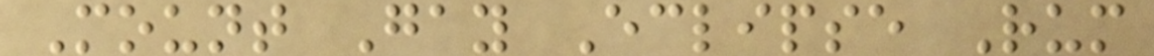Mount Gay Eclipse Rum
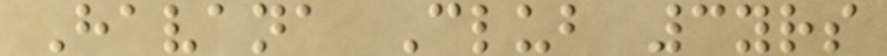Havana Club 3yrs
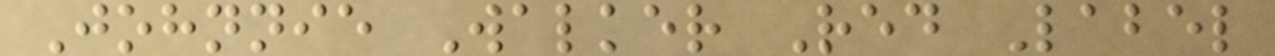Johnnie Walker Red Label
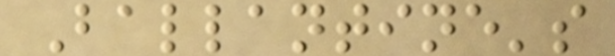Ballantine's
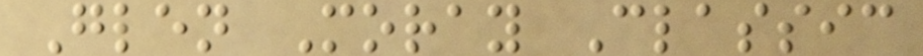Glen Moray Classic
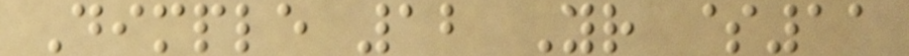Dimple 12 Yr $11
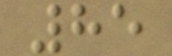85
